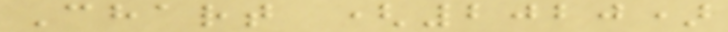Chart (2020)
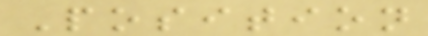Position
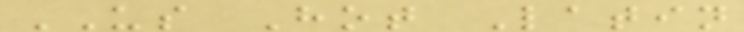US Hot Latin
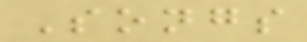Songs
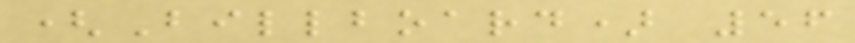(Billboard) 56
